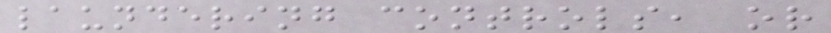laundering controls, or
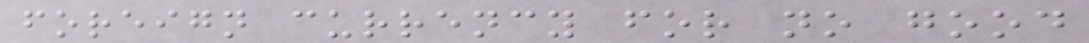foreign currency for no good
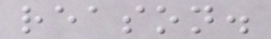reason.
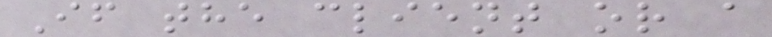If the client or a
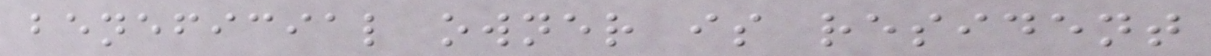beneficial owner is resident
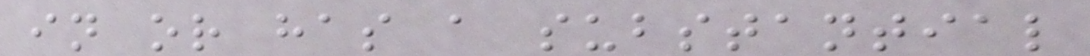in or has a substantial
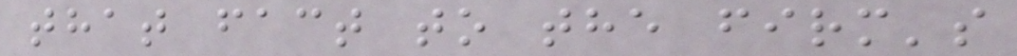that fact to the firm's
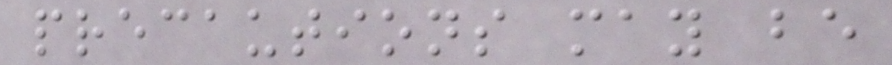precautions may be
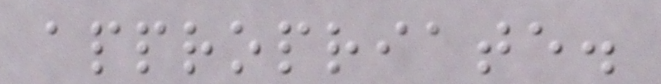appropriate.
